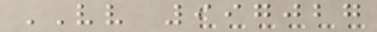VV 997027
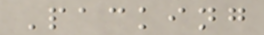Packing
